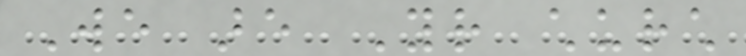We are Your church
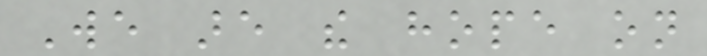We are the hope on
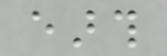earth
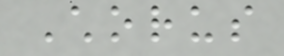Chorus
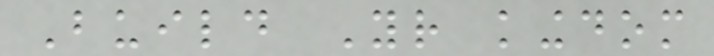Build Your kingdom
